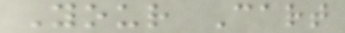Your Cart
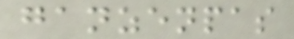ganzenpas
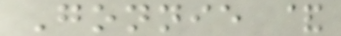Gonnie &
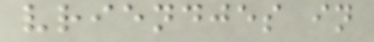vriendjes in
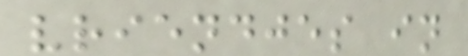vriendjes in
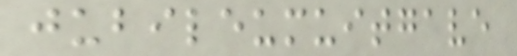jubileumuitgave
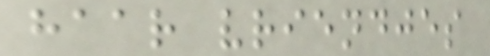haar vriendjes
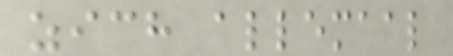zich allemaal
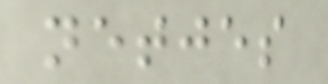netjes
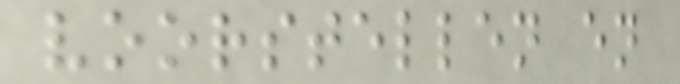voorstellen en
